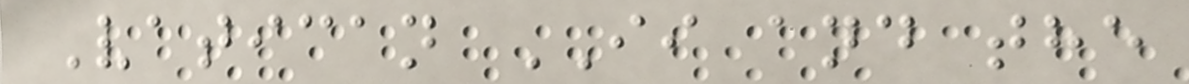Vatican II and the
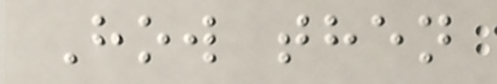How then
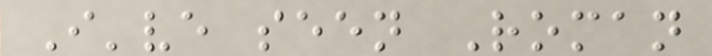I've seen Roman
